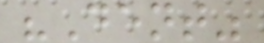"Dent"
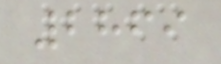2869
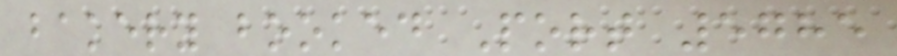bakery booked Port 5785
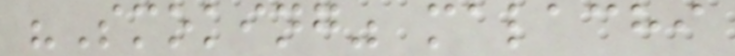"Smoking" malachi
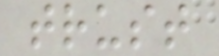trust
